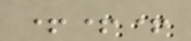+++
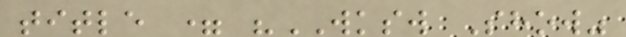title = "WKSW Show"
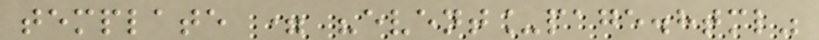template = "event_page.html"
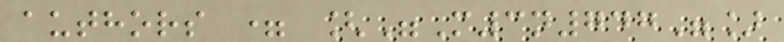authors = ["M3n747"]
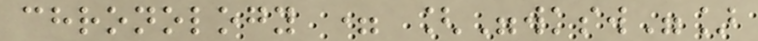chronology = ["wksw"]
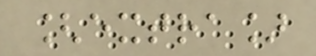[extra]
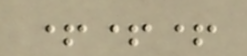+++
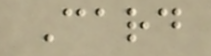Card
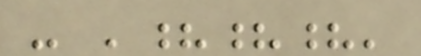- '???'
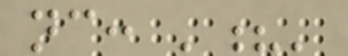nc: '?'
